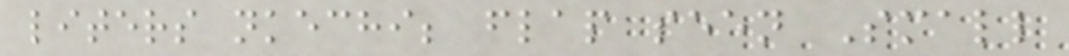liters nkechi; flap seen Small
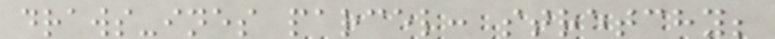draws-ines parcel: stretchy;
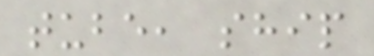tube, ship
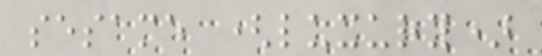sesame (luxury)
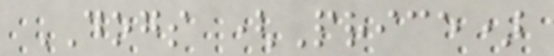DOGS (Price)
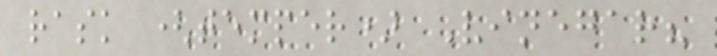rask (temper) Vinegar?
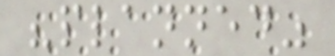"planned"
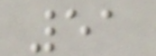51
